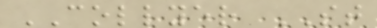COLLYER ST
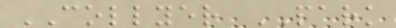COLLYER PARK
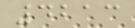4213
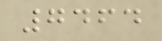7464
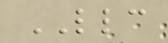LLC
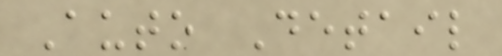Auto Detail
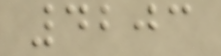4203
